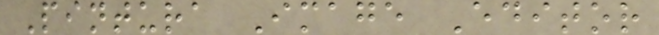Pintura Image Editor
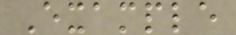Example
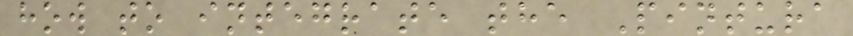how to integrate the Pintura
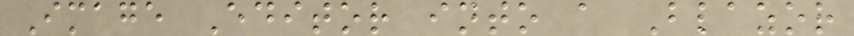Image Editor into a Blazor
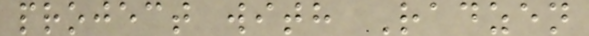project with Radzen
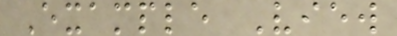Example View
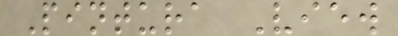Pintura View
